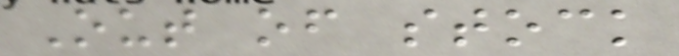Out of stock
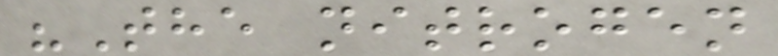"The nitrogen
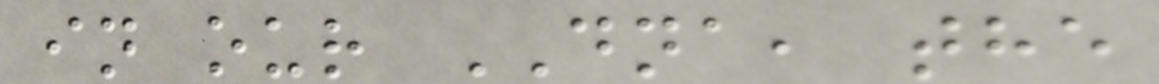in our DNA, the
